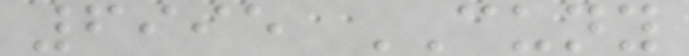6995 CUNY
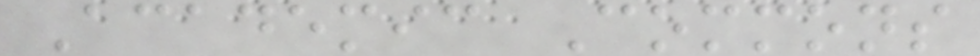Academic Commons
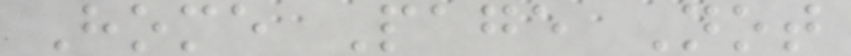Home Page Not
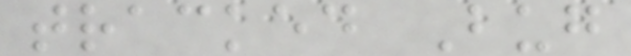tracked Bug
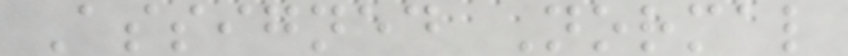Assigned Normal
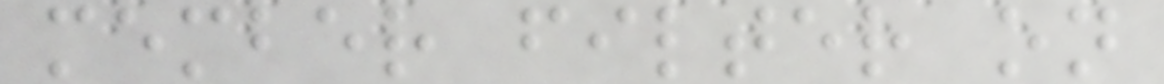member filter on
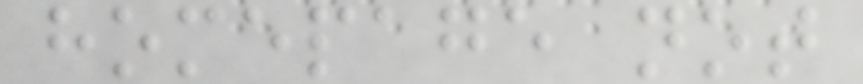homepage not
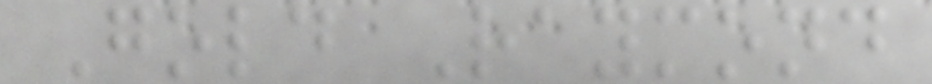Gold Raymond
